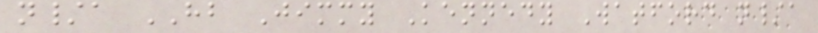n/a HB Jimmy Kennedy Watford n/a
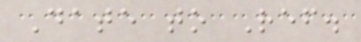Date to Ref.
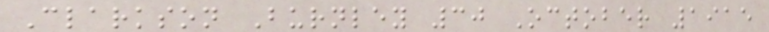Clarkson Burnley 30 October 1915
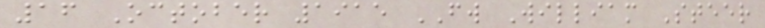16 October 1915 FW William Steer
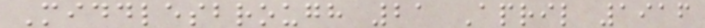Middlesbrough 21 April 1916
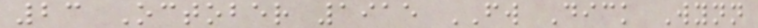23 October 1915 FW Dick Wynn
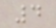4
